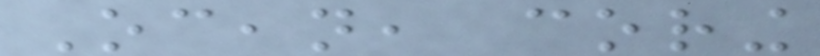Ocean, coring
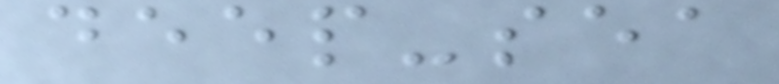deep-sea
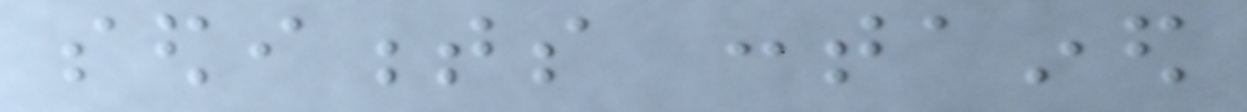sediments contained
